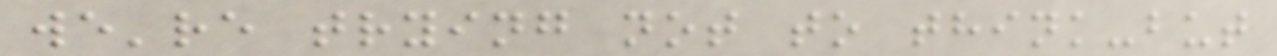we're trying not to think-but
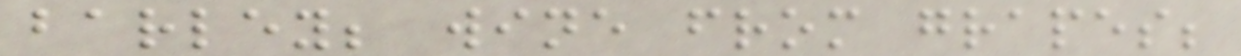barley; wine from grapes;
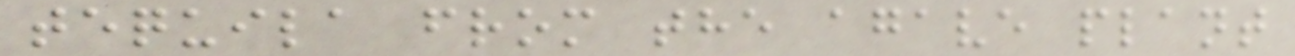tequila from the agave plant
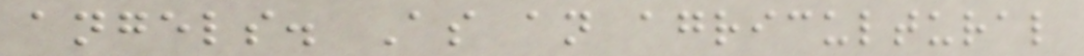angels. As an agricultural
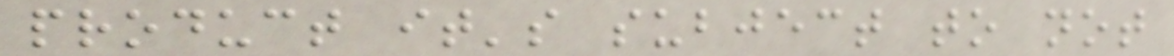product it's subject to not
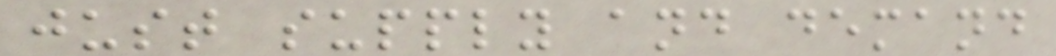just supply and demand
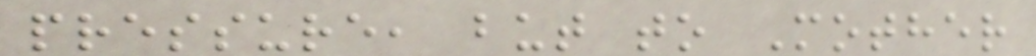pressure, but to Mother
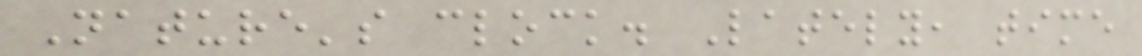Nature's clock. Lately, time
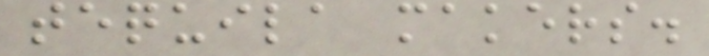tequila makers.
